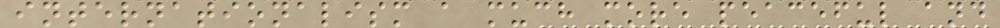internationalism a much more peaceful and
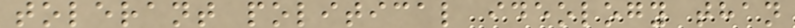tolerant political ideology than
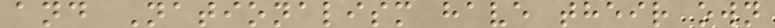and Nationalism have their own
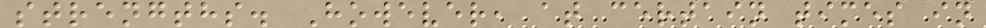strengths. However, at certain times in
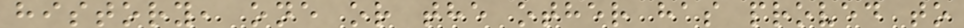history, one or the other has proved to
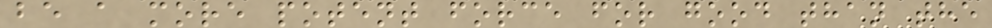be a more potent force for good than the
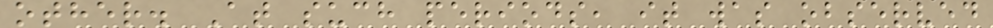other. At such periods, it was observed
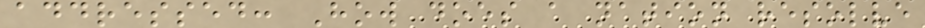addressed: How does a nation resolve
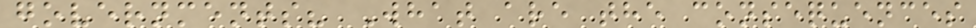governments? What are the consequences
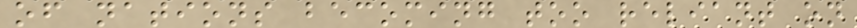of nations becoming too reliant on
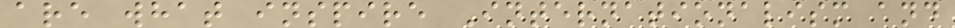are what inspire Internationalism and
